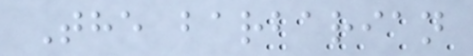The barbarian
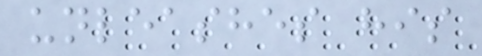unleashes his
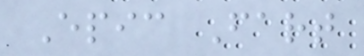Epic Fart
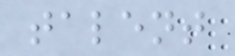talent
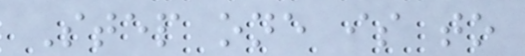Step one is to
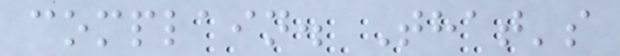complain. That's
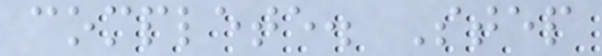complete. Step
